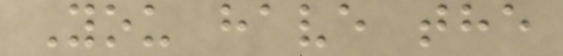You have the
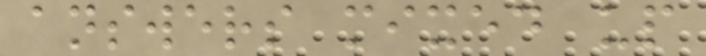answers mixed up
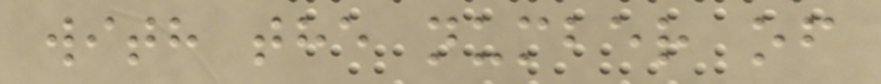with the number of
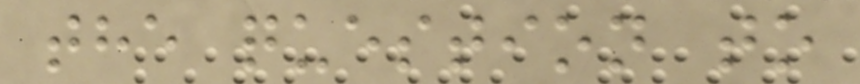the question to
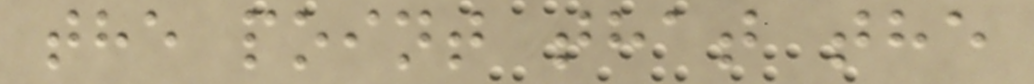the point that the
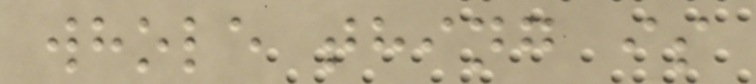whole thing is
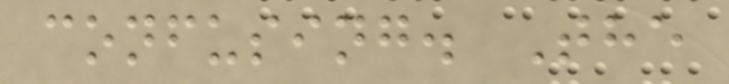confusing. The
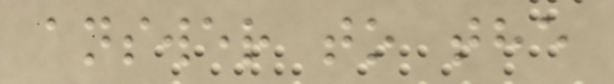answer to the
